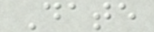Date
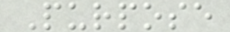Purpose
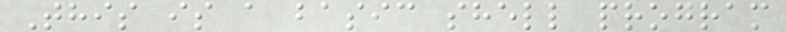This is a basic shell program
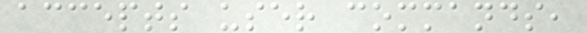accepts user commands,
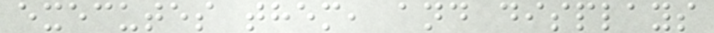executes them, and displays
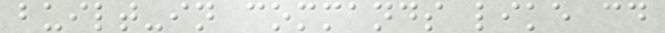built-in commands like cd
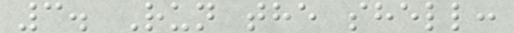3. Run the shell:
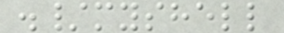./myshell
